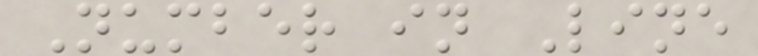Number in Line
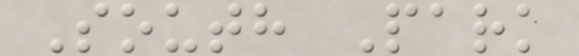South Park
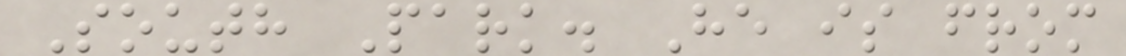South Park. He is from
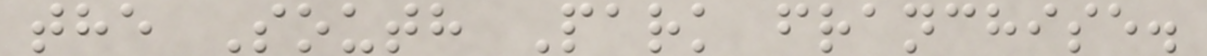the South Park franchise.
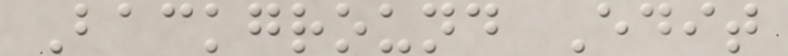Background Edit
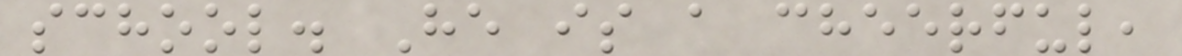school. He is a cheerful,
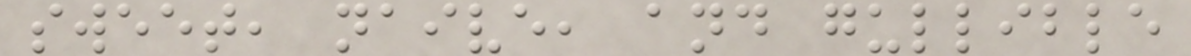sweet, naive, and gullible
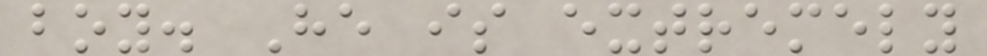boy. He is extremely
